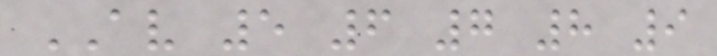AV 5 6 7 8 9
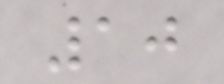10
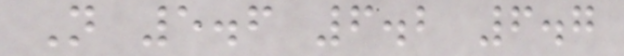N 5.6 6.2 6.7
